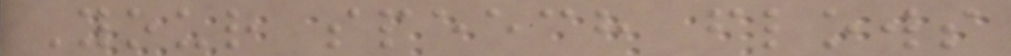Your speech flows
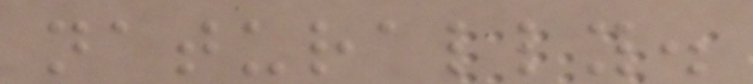naturally.
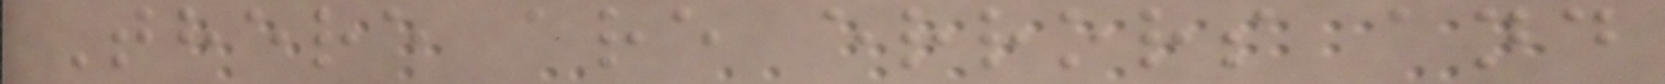There are errors and
